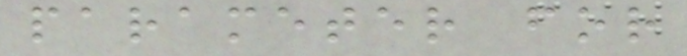parameter for
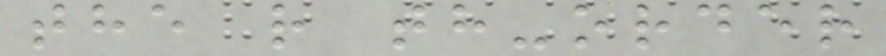the r th-order
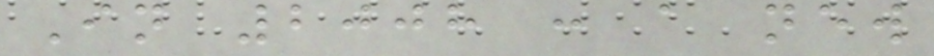In 2008 : a new
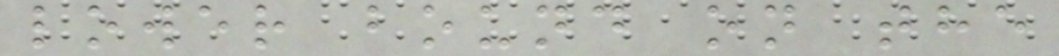lower bound on the
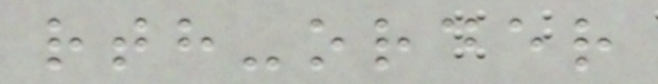rth-order
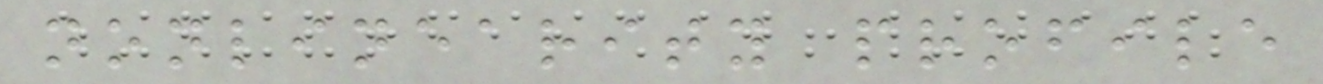nonlinearity profile
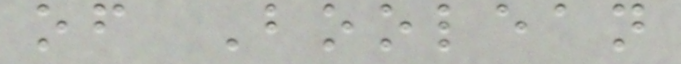of Boolean
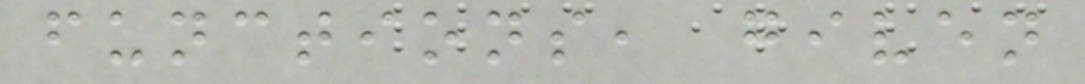functions, given
